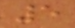5
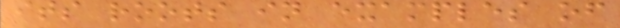its roots in examples of
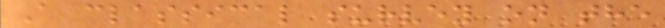A classical survey on the
